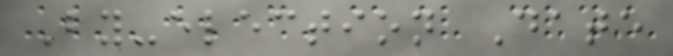By-election Date
